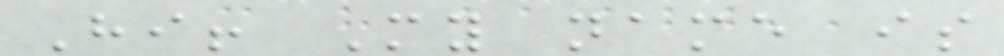Hi! My name is
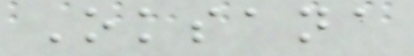Oksana
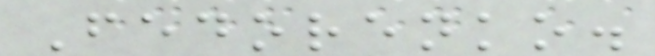Fedorenko.
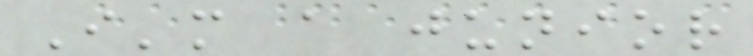I'm a junior
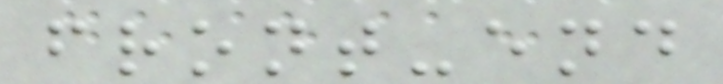front-end
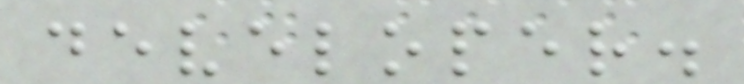developer.
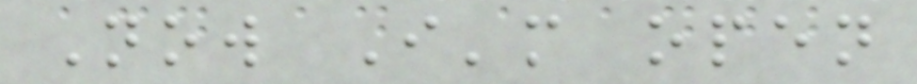Now I'm open
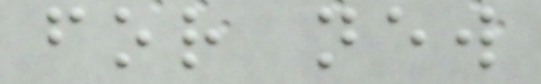for new
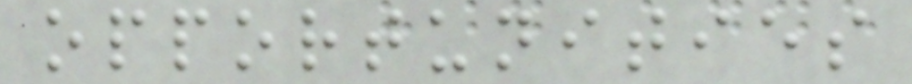opportunities
